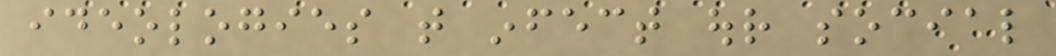ideologies that infect our social
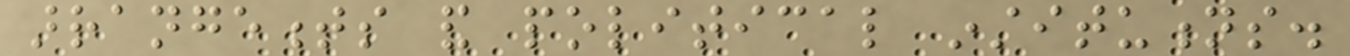arrangements and political institutions.
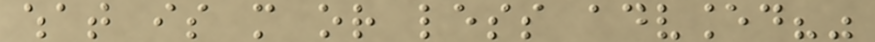what is more or less advanced?"
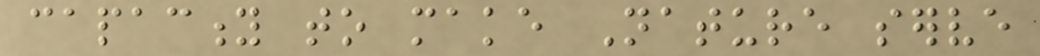capacity to make Nature serve
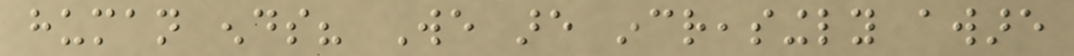human ends? We are increasingly aware
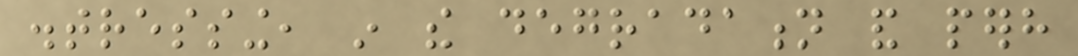distressing, in the degradation and perhaps
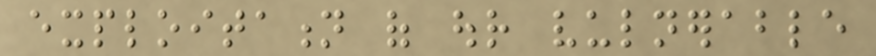exploitation of our vulnerable
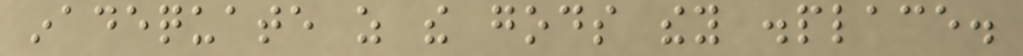inadequate as the gods they displace.
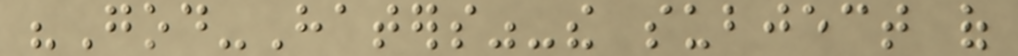"God-Haters"-the subject of
